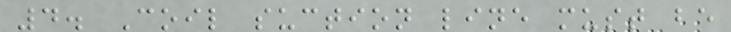4. Coil suction line must be
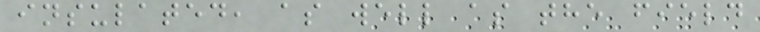insulated, as well as the field
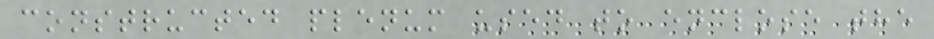constructed plenum used to enclose the
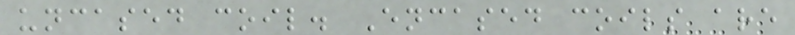uncased coil. Encased coils are
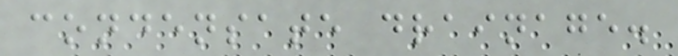condensate drainage.
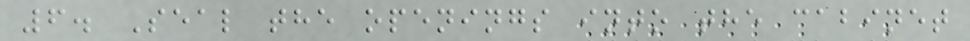6. Seal the openings into the cabinet
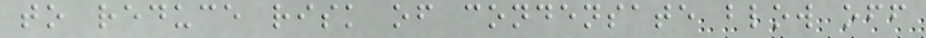to reduce risk of condensate blow off
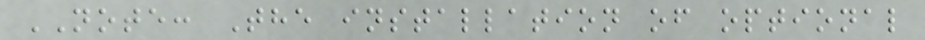NOTE: The installation of optional
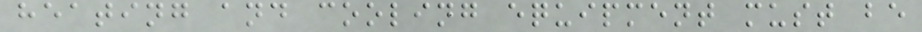heating and cooling equipment must be
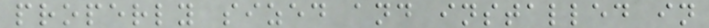properly sized and installed in
